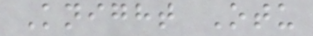Knight Otu
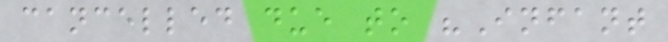cancelled due to "Infant
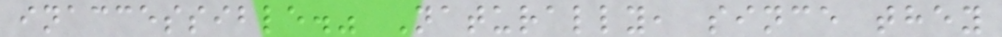inaccessible." Naturally, since they
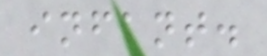infant.
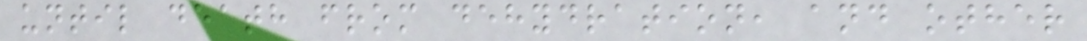until death from dehydration, and other
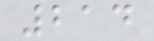214
